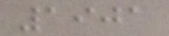1901
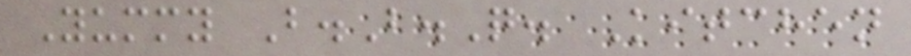Yummy B.B.Q. Kitchen
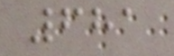681
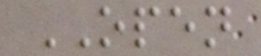OPEN
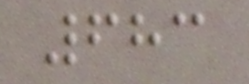683
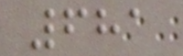681
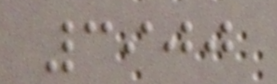3900
